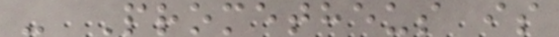- Prometheus is
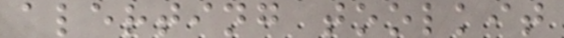alerting toolkit
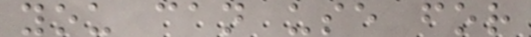you can use for
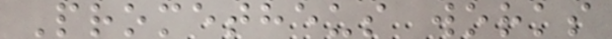Prometheus works
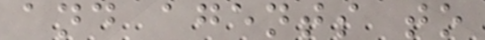and agents to
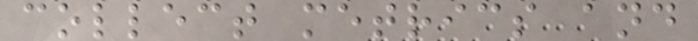collect metrics and
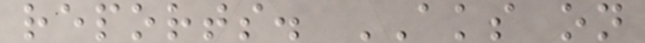reports. AKS on
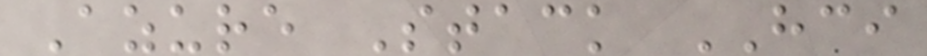Azure Stack HCI
